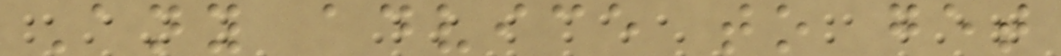Any advice to get
